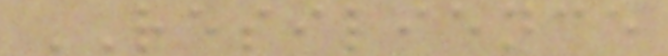RESILIENCE
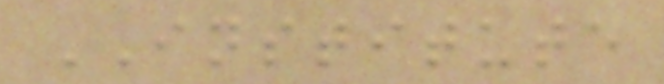INSTITUTE
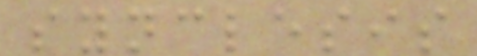synclesis
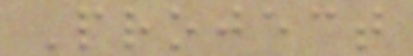Project
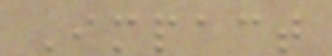Impact
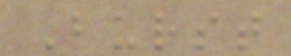Burst
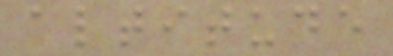altitude
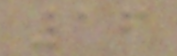16
